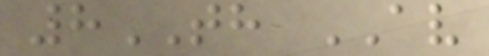8TH AV
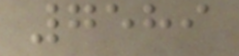7589
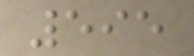595
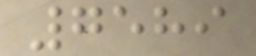7589
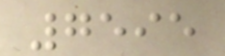7595
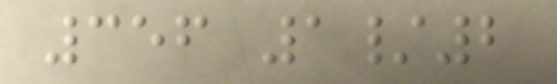356 1/2
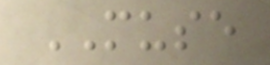MUSE
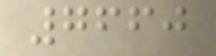7660
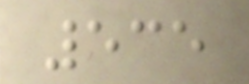535
